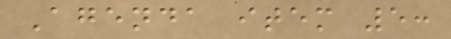Agenda item 5:
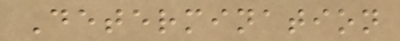Determination
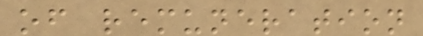of remuneration
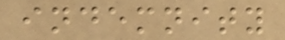indemnity
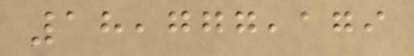18,777,179
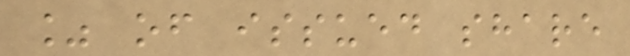% of issued share
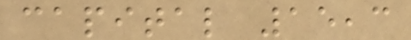capital 15,3
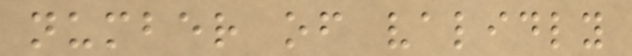number of validly
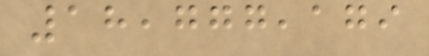18,777,179
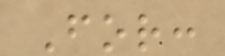For:
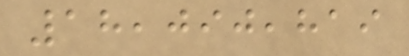18,090,819
